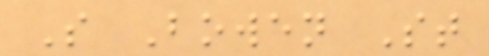S Bowen St
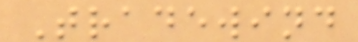Tradewind
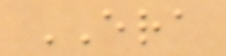ERA
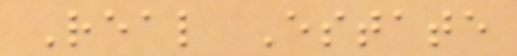Real Estate
